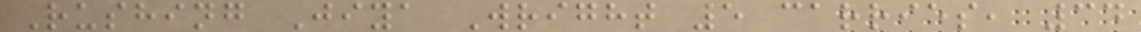Rushing Jiya Wright 5 carries, 34
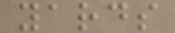yards
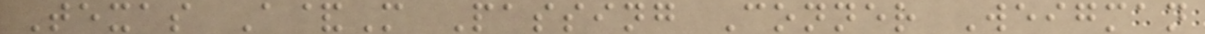Texas A&M Passing Conner Weigman
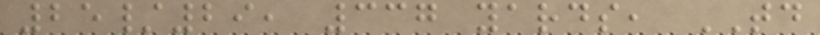25/29, 337 yards, TD
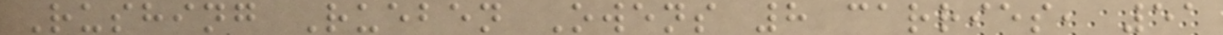Rushing Rueben Owens 8 carries, 51
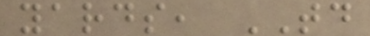yards, TD
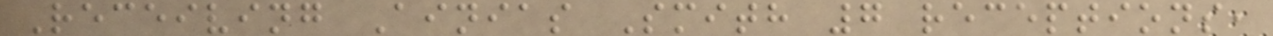Receiving Ainias Smith 7 receptions,
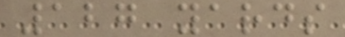127 yards
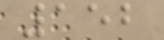152
